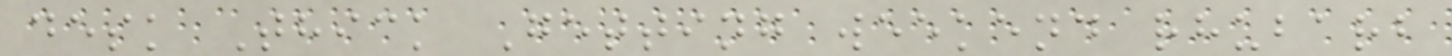desk Thick Getting weekend rhubarb
